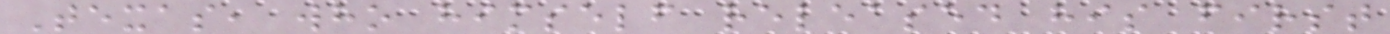Texas, who himself released his first
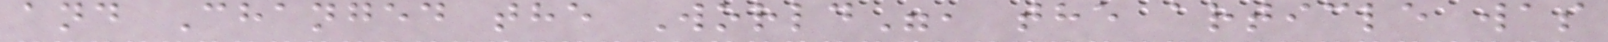and Changed the World", the article was
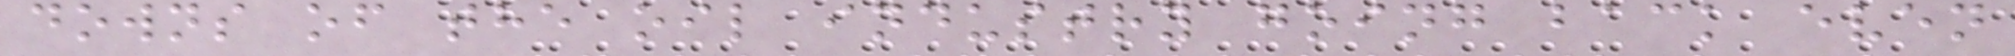downs of the oil industry going back even
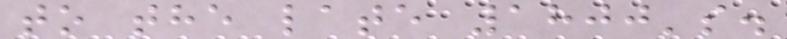to the late 1800's.
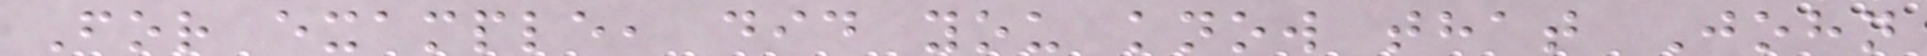For example, did you know that John
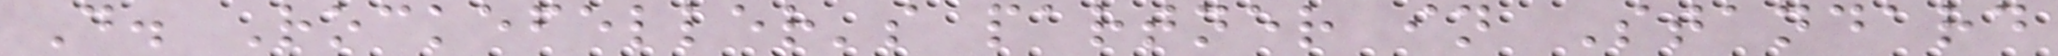D. Rockefeller's partner in Standard
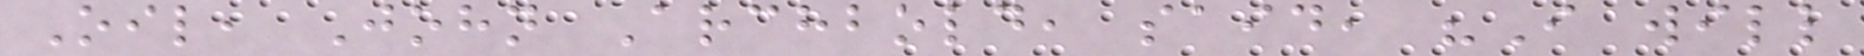Oil, John Archbold, said, "I will
